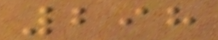298
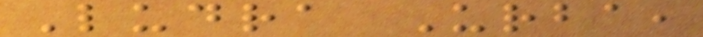Ludra Urba,
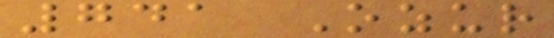741 Ozur
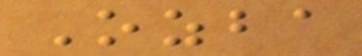Ozba
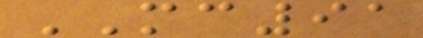MC91
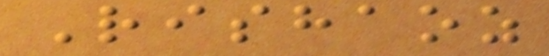Rishaoz
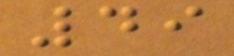49
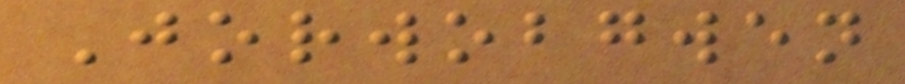Jorwobgwen
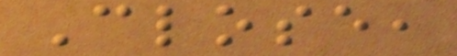Close,
